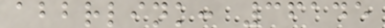abbrlink: 36145
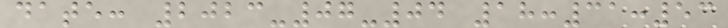date: 2023-07-04 18:31:53
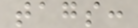tags:
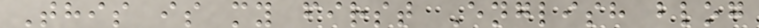This is my first English blog
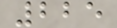225
